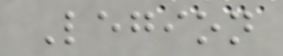Legion
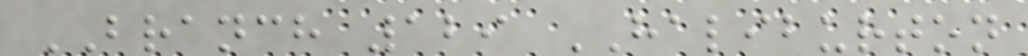BRANCH 129 HALIBURTON
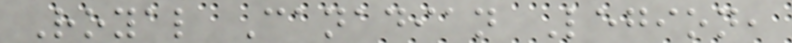Royal Canadian Legion,
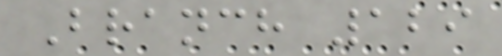Branch 129
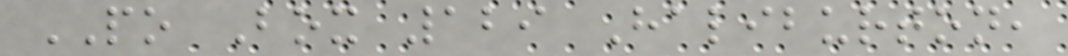PO Box 129 Haliburton,
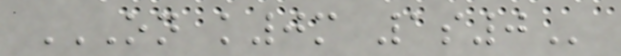ON K0M 1S0
